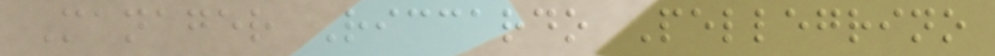Manager Riccardo Pellegrino
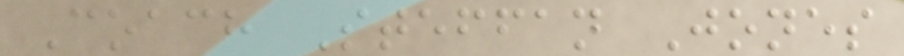Coach Steffan Jones
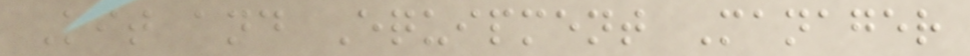Kit and Equipment Manager
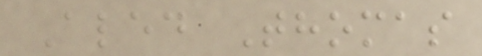Aled Thomas
